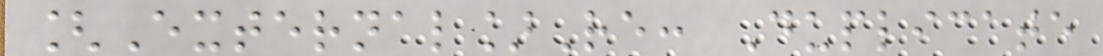[External]Re: Duplicate
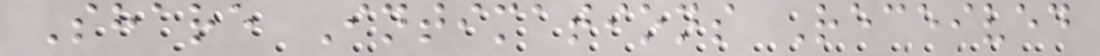Share Intimations Received
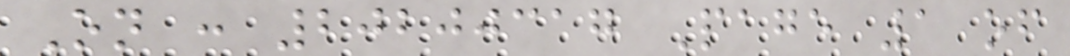On : 20200317 Page 1 of
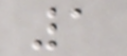1
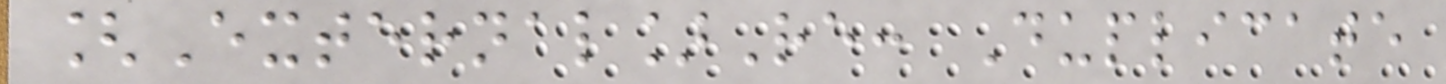[External]Re: Duplicate
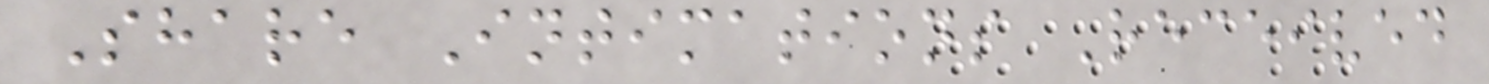Share Intimations Received
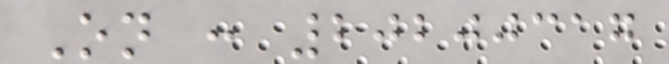On : 20200317
